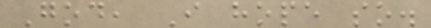God, I hope so.
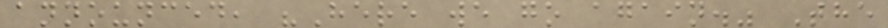announced, "Here we go again." The
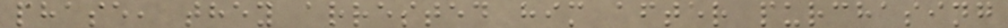phase, they arrested him after purchasing
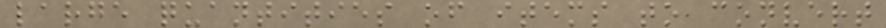large quantities of items to convert
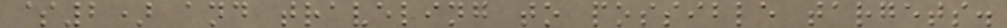$2) and traveling to possible targets.
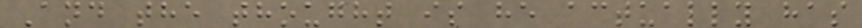And the thought is he actually has
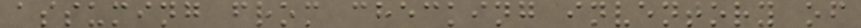assuming from checking inventory of
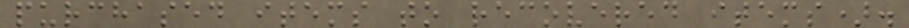purchased items to recovered items).
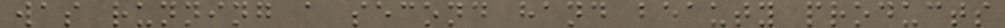was running a second hand beauty products
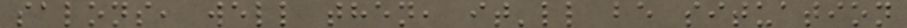salons, well then, it'll be situation
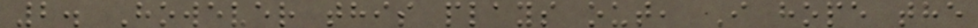2. However this plays out, I hope the
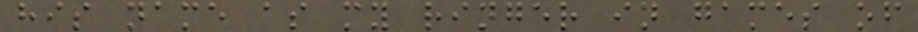his name as my ringer in games of
